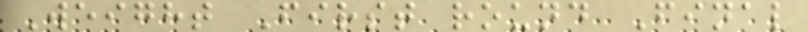Weight First round Final
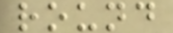round
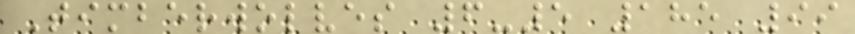Timberwolves 6-5 185 99
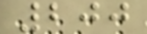200
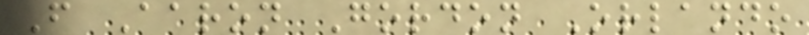F Aaron Gordon Orlando
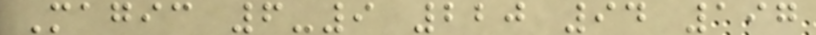Magic 6-9 220 94 197
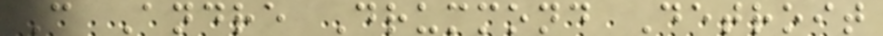C Andre Drummond Detroit
